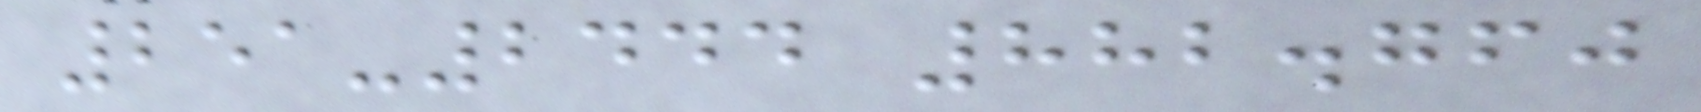251-2444 882.760
